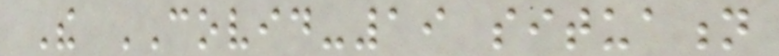The COVID-19 situation
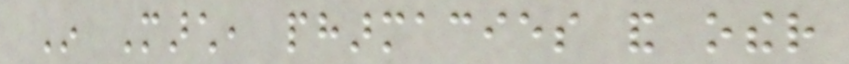In March, pharmacies and other
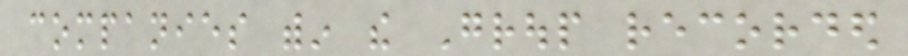companies within the Group recorded
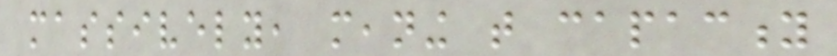massively, meaning that capacity
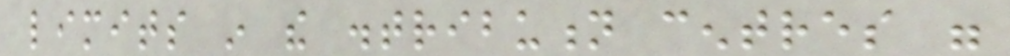limits in the distribution centres were
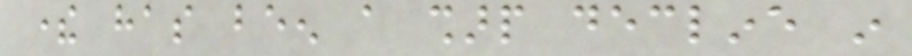there has been a sharp decline in
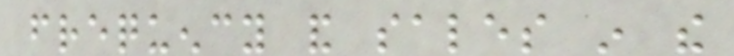frequency and sales in the
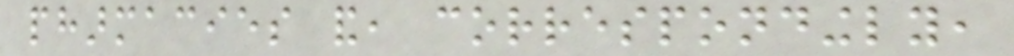pharmacies and, correspondingly,
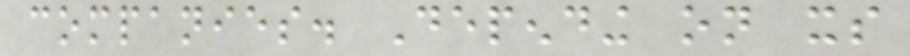companies. Depending on its
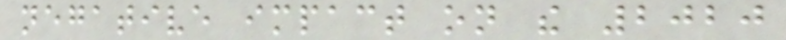negative impact on the 2020
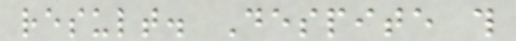result. Despite this
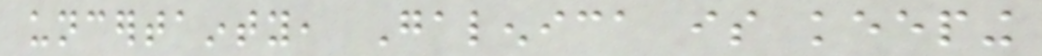uncertainty, Galenica is keeping
